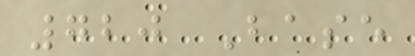720 Base
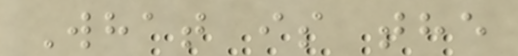What is the
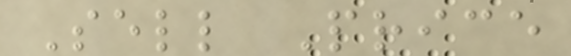Sell Price
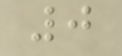0
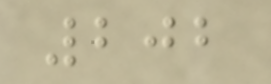202
